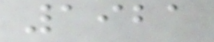1921
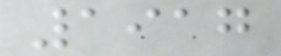1917
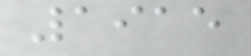1915
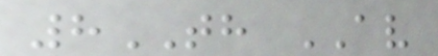8TH AV
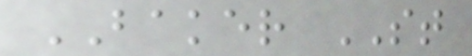BAKER ST
